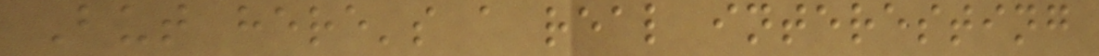But here's a real interesting
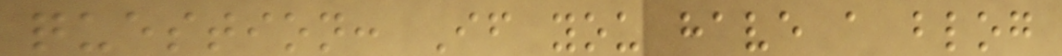question: If you have a blog
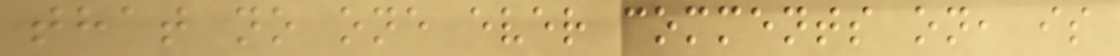that no one ever comments on, is
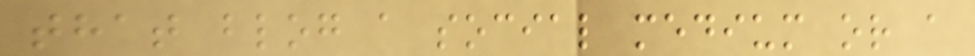that blog a social medium or a
